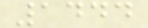1444
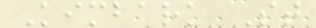Kimbark St
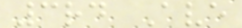3rd Ave
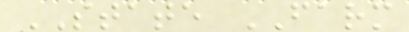STATE FARM
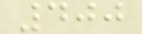400
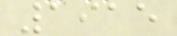1915
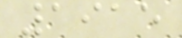1915
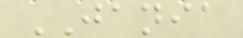JANIA
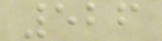526
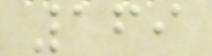169
